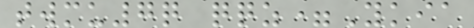twmu7q qqz=Ykia
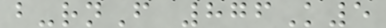b-rnF 876K5
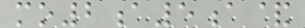mo2a5a&
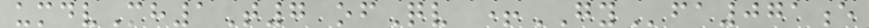umdvMh1T7 ofQv +GYfa071e
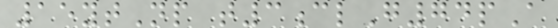15ytNp t3clG74pA
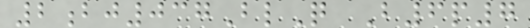2bj037BlQ B6p7
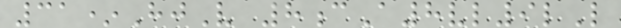31*HjV 8cA8vl9lL
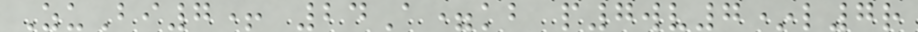ZuBi7+ 24A=kb p7wv7*l7r
